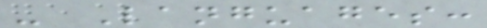- Languages:
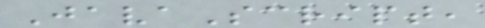JavaScript,
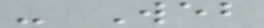- Web
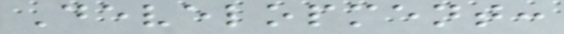Development:
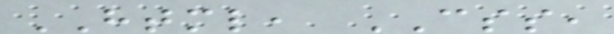HTML, CSS,
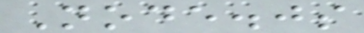Node.js
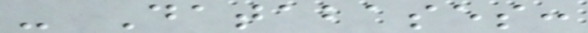- Databases:
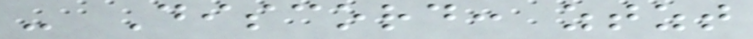- Discord: ztzt
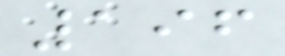196
